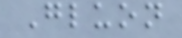Gluon
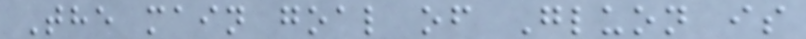The main goal of Gluon is
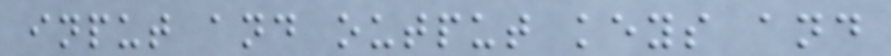input and output keys and
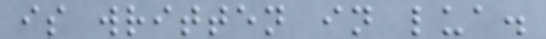is written in lua.
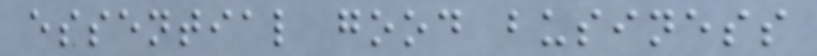essential good business
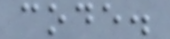code.
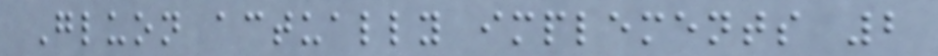Gluon actually implements 2
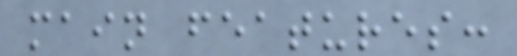main features:
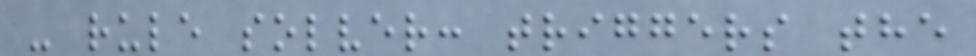- rule solver: triggers the
